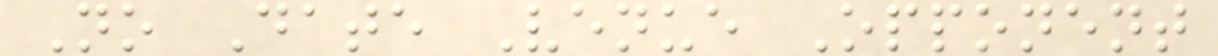No Date Venue Opponent
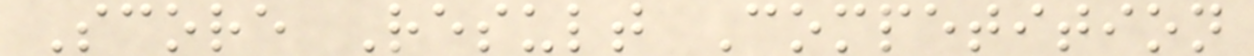Score Result Competition
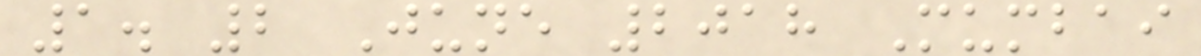1. 2 June 2018 Mumbai
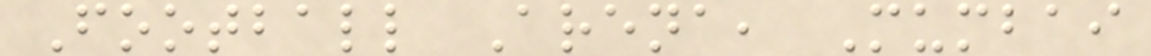Football Arena, Mumbai
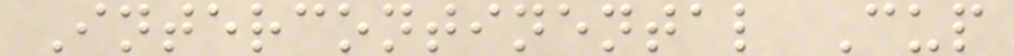Intercontinental Cup
